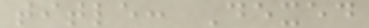title: Dexed
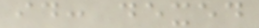id: dexed
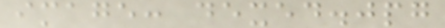image: dexed.jpg
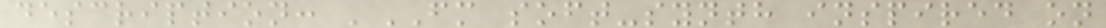description: 'FM soft-synth inspired on
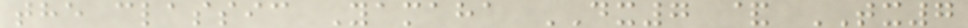the classic Yamaha DX7 & TX7
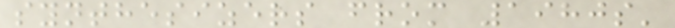synthesizers from 1980s'
